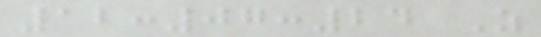12:07:24 Z
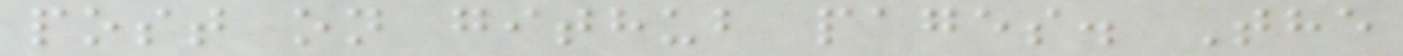post on github pages. The
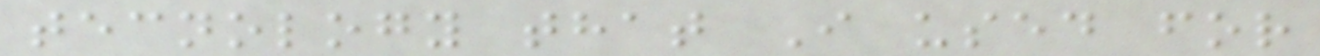tecnology that I used for
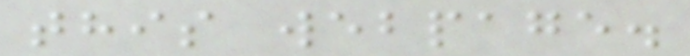this webpage.
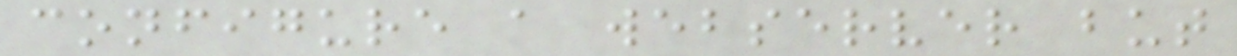configure a webserver but
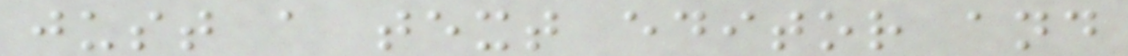just a text editor and
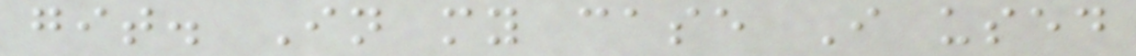git. In my case I used
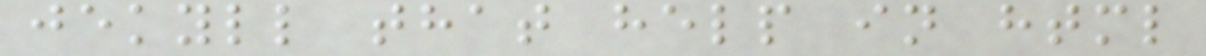jekyll that help in html
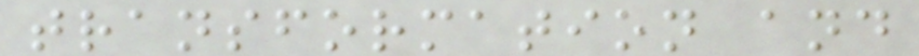transformation and
